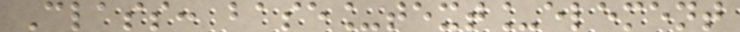Class: base_text_element
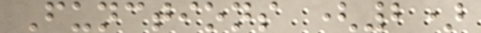Functions (2)
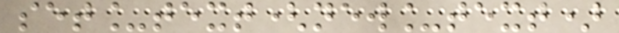set_text(new_text)
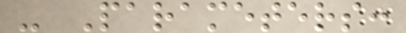- Parameters:
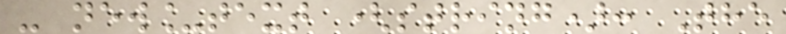- new_text (string): The
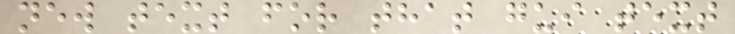new text for that gui text
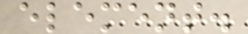element.
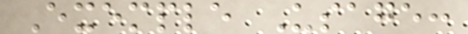Exemple Usage:
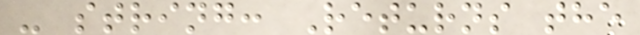- string: Returns the
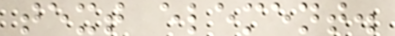text element.
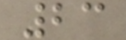23
